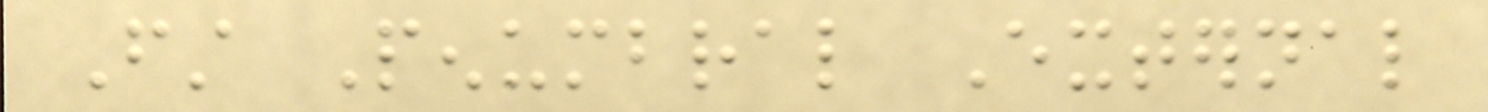First Penumbral External
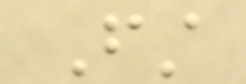First
